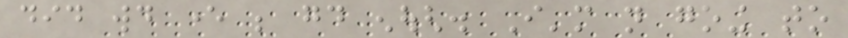did would ever be good enough. I'm not going to
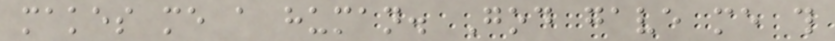makes me a human. God gave me this
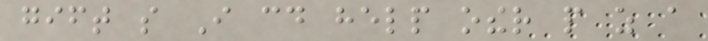gift so I could help other people as a
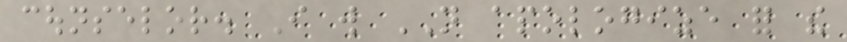counselor. I will NOT apologize for the
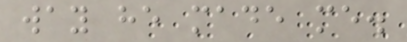way he made me.
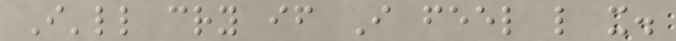I'll cry if I feel like it.
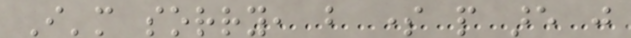I'm sorry, but some people are just
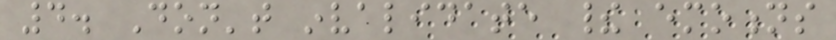4. Don't invalidate their emotions
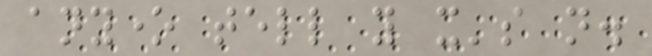anyone tell you it's not.
